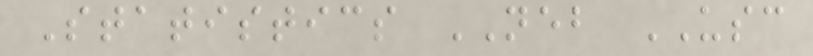Statistics NEB USC
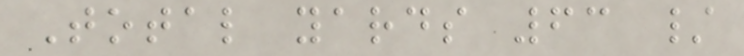Total yards 63 /
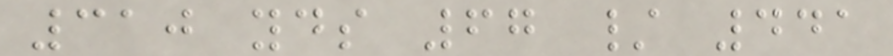310 yds 67 / 441
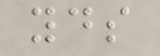yds
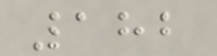182
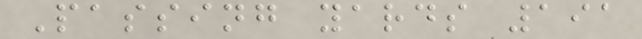Passing yards 191
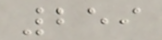259
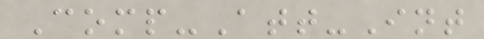Comp-Att-Int
